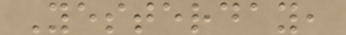Yesterday,
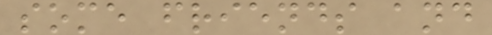some friends and
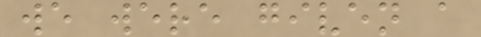we were given a
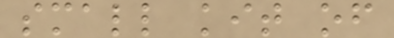small kit of
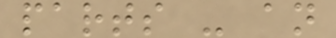parts - an
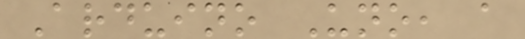Arduino Uno, a
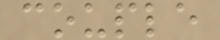couple
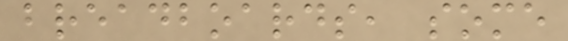breadboards, some
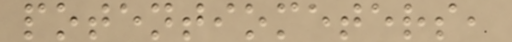potentiometers,
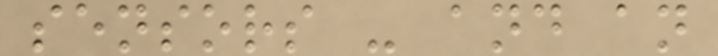sensors - and an
